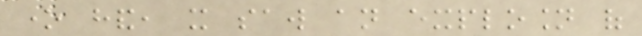one hand, it saw an explosion of
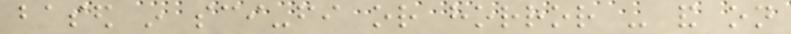based in sci-fi or horror - and on
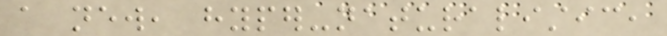a new, hyper-naturalistic,
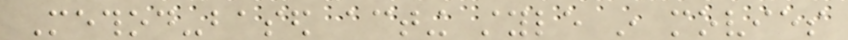Method-based acting style in movies
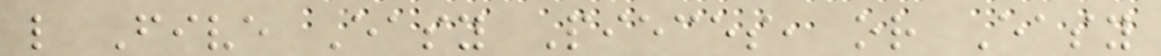like Five Easy Pieces, or Easy
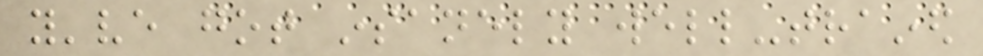you've got insanely well-trained
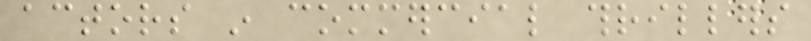actors in commercial thrillers
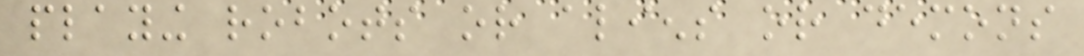playing robots or aliens or demons
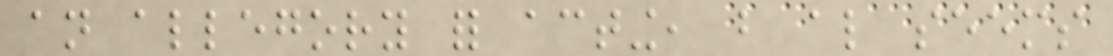an allegory for acting, but also seems
